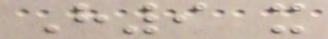H9 x
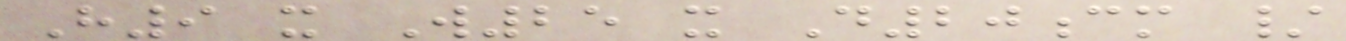H9 x W25 x D20cm /
